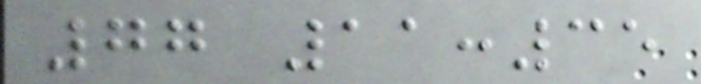77 11:35
